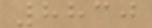8830
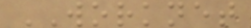WORKNET
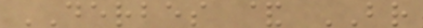DERBES & BR
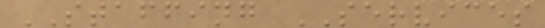STAFFING SERVICES
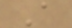A
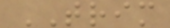TRIM
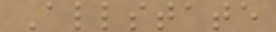Allstate
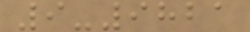9-9821
